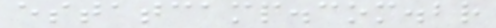estatcamp.com.br
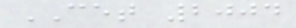CET 2004
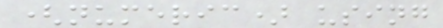(numeric) using
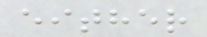either
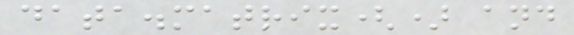data.matrix() and
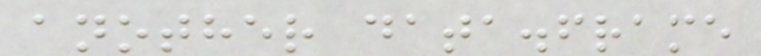another data.frame
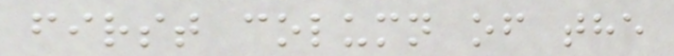first column of the
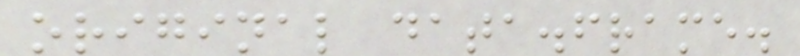original data.frame.
